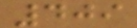409
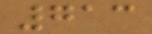713
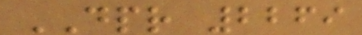DPR 2269
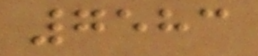7583
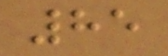85
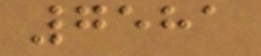7581
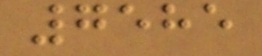7585
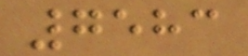7583
